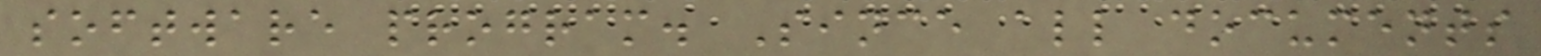software program. Since all documents
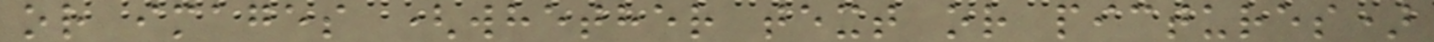or images (whether text or pictures)
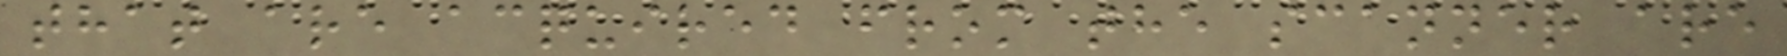that are acquired from the scanner are
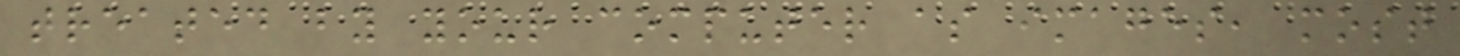treated by your computer as images, most
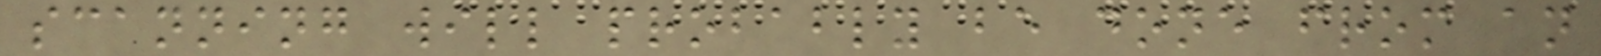scanning will probably be done from an
